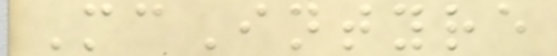McIntyre
